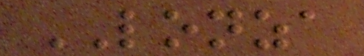LONZA
